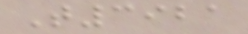T3921
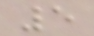5
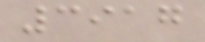3917
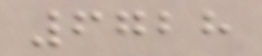6728
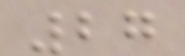27
